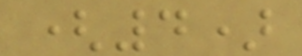(4)
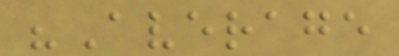"Average
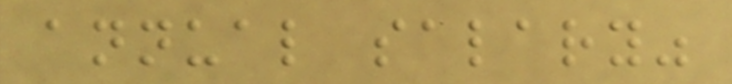annual salary"
